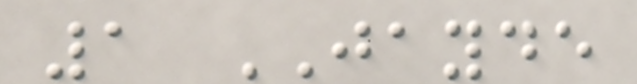1 JAYDE
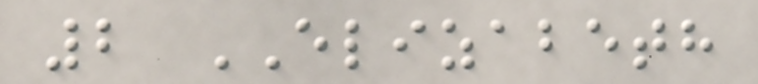2 ELIZABETH
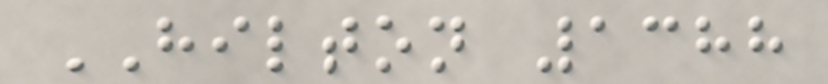HILTON 1388
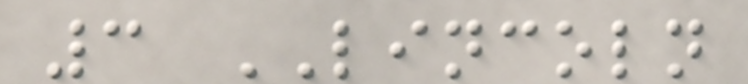3 LINCOLN
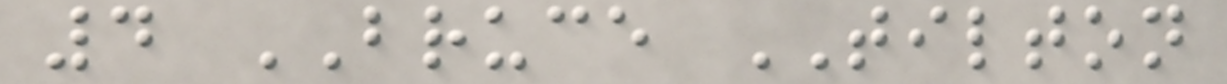4 BRUCE TILTON
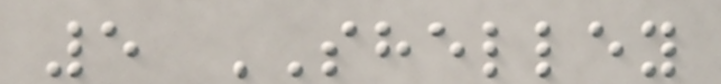5 SHELLEY
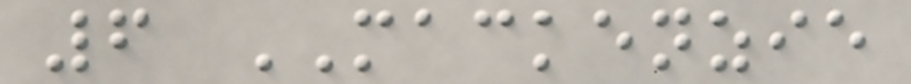6 MACKENZIE
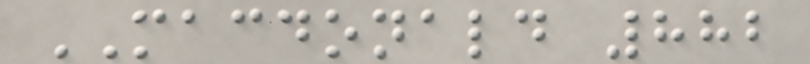MACDONALD 882
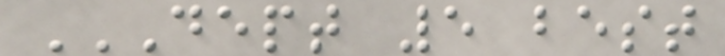DEPT 5 BEST
